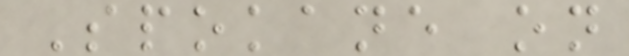Spokane on
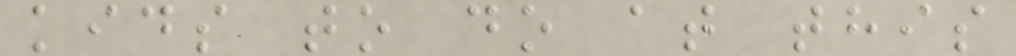kids to do at this
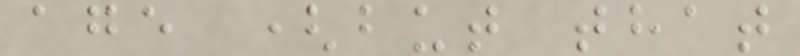age (but that
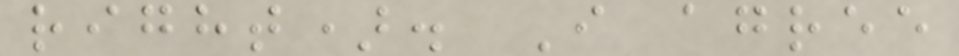right). I agree
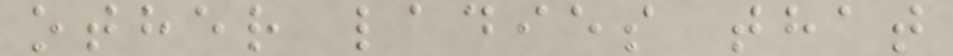other ladies that
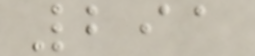291
